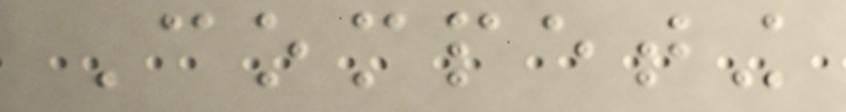Competing
